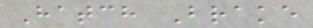Hatch Brake
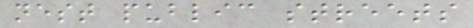nest public streets
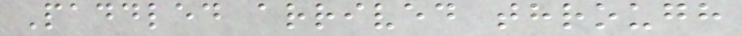Paddled arrived through
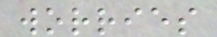worries
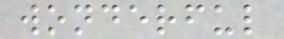wonderful
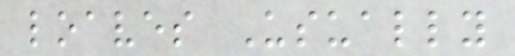loaves Usually
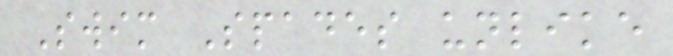Swim Spades unlike
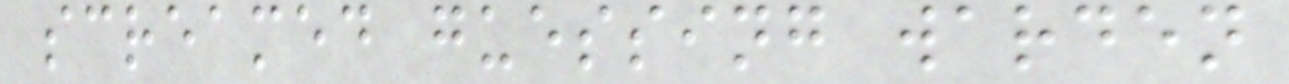screamed guessing warden
